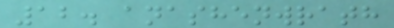12. anashenwrath
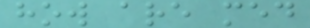how are med
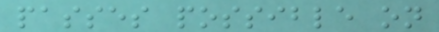passes possible on
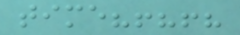time?!?!?
